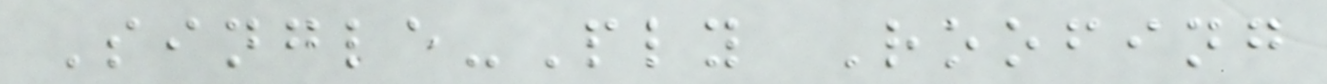Single-Ply Roofing
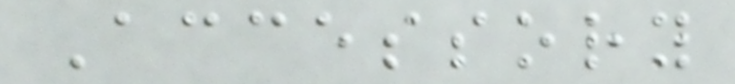Accessory
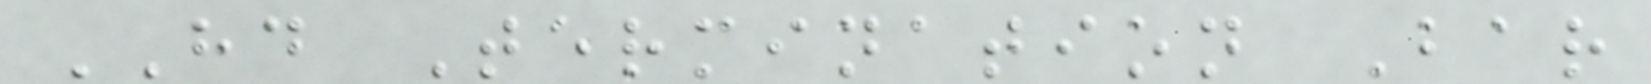HD Termination Bar
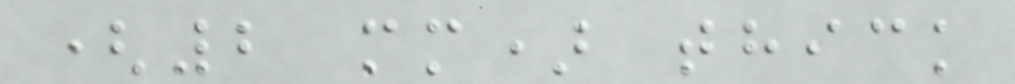(2 mm) thick
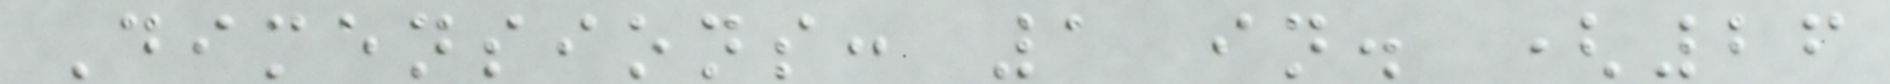Dimensions: 1 in. (26
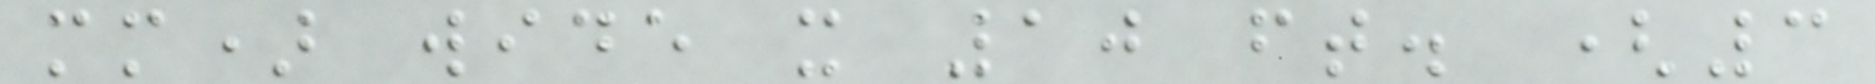mm) wide x 10 ft. (3
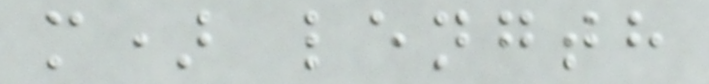m) length
